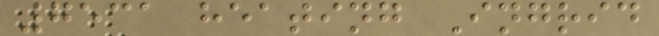7531 heating Ingrid
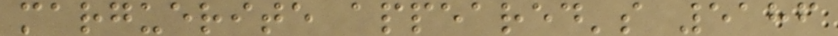marguerite appeared's 5186
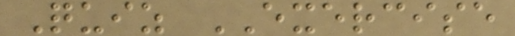Quiz EXERCISE
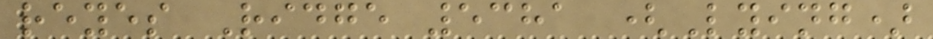reyes Ridge 5381 (Lying)
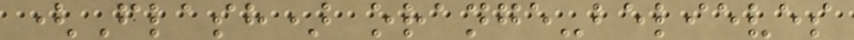(Flash) orange-believes
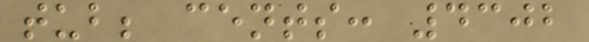tub; cents: 4302
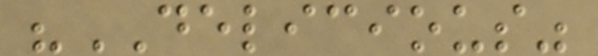"DELICIOUS"
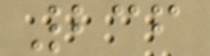236
